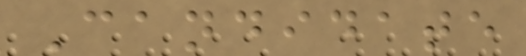Candidate
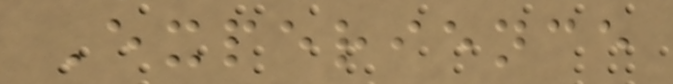Experience
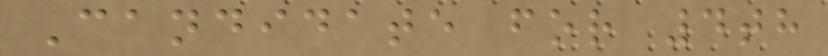Candidate for 4th
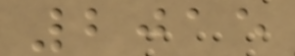2015
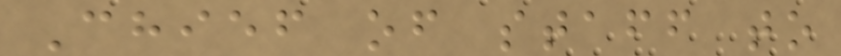Chief of staff to
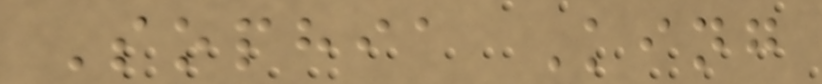Sophia King
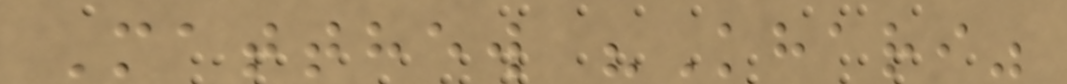Matthew "Khari"
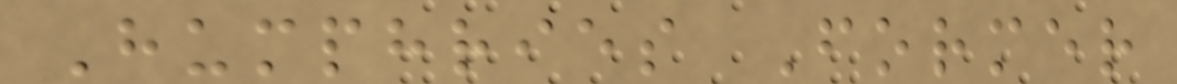Humphries Former
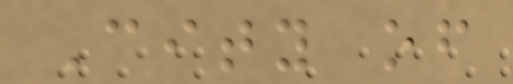City of
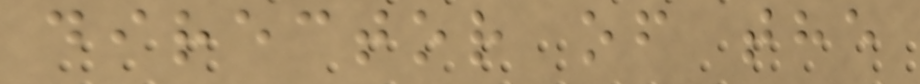director of the
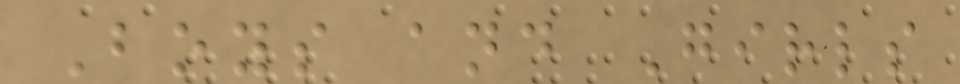Boys and Girls
